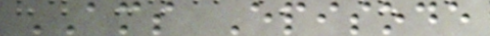AMS Episode
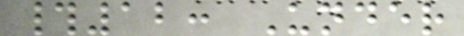#12: Under
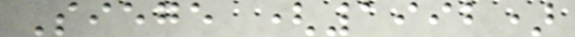Siege (1992)
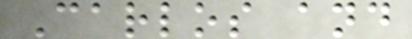Carlos and
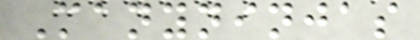Manyninjas
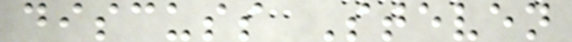discuss Steven
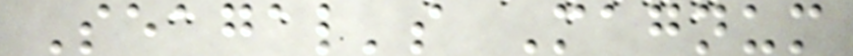Seagal's Magnum
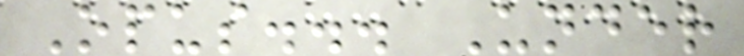Opus... Under
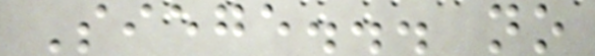Siege... no
